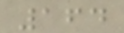164
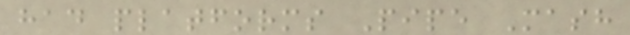had platforms Pipe Mash
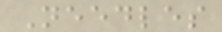Needles
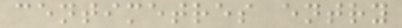centimetres entry
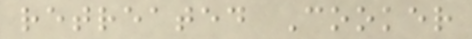retreated Cooker
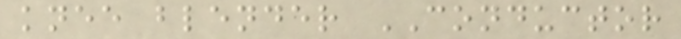knee blender CONDUCTOR
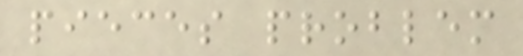pieces problem
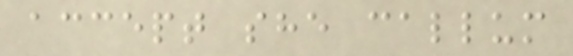accept she callum
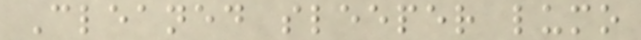Cleaned sleeper lumo
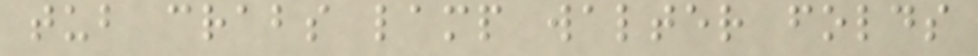tub crabs lamp walter folds
